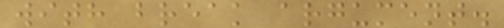with break argument.
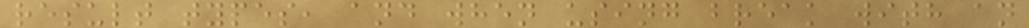result types, and when using break with an
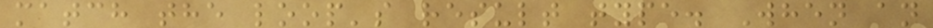match the loop's result type. When an
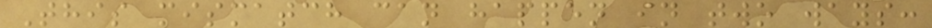This mismatch can happen in two ways:
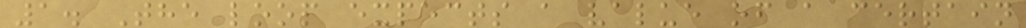1. The loop expects a value of a certain
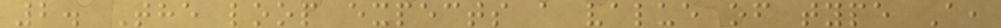2. The loop expects a value of type A,
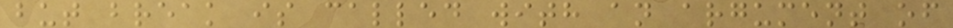but break is called with an argument of
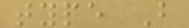type B
